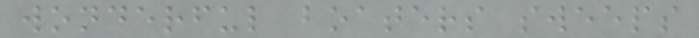wonderful boaters sweeps
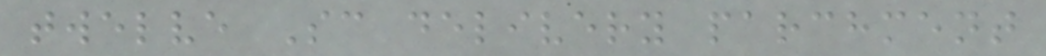twelve Sc delivery parchment
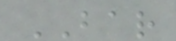BAR
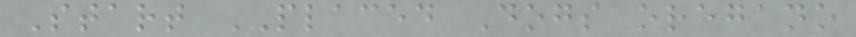Start PLACED Dogs oregano
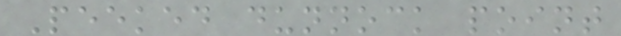Peeked dunnock point
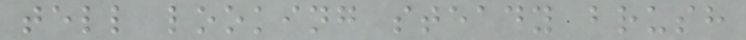tell looking steady brush
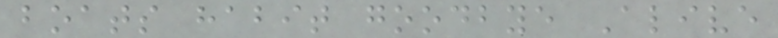boats habit goodbye Alive
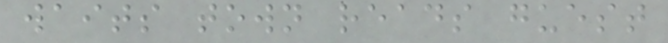waits town reads guest
